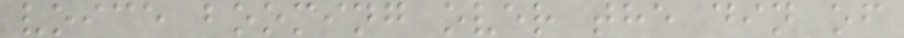voice booming over the din of
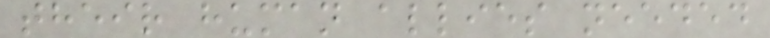their human allies needed
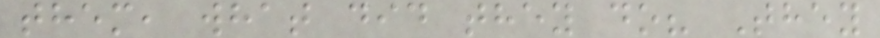them, what did they do? They
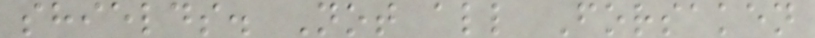shields. Not all Forsaken
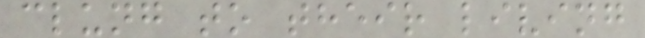clung to their living
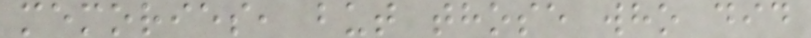memories, but those who did
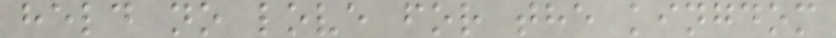held no love for the kingdom
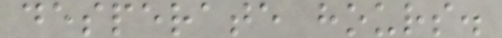desperate hours.
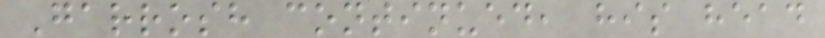Garrosh continued, his head
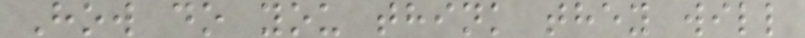How do you think they will
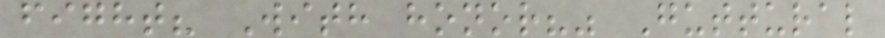fight? With honor?" Guttural
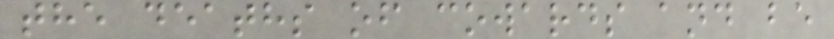the deaths of cowards and be
